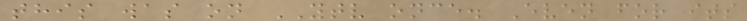this was on YTV once. Even for its
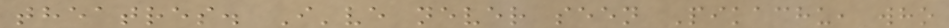theatres. I've never seen Pikachu, who
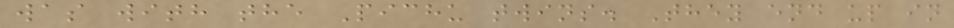was with the Pichu twins. They end up in
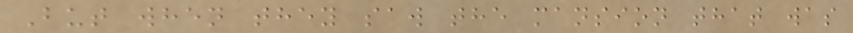But when they saw the mansion that was
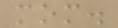mom.
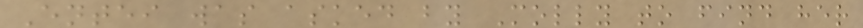Entei was asked by Molly to find her
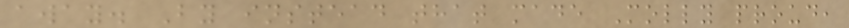away. By instead that made Molly proud,
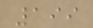199
